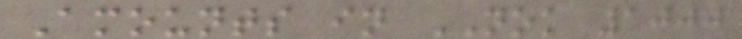Amounts in NOK 1000
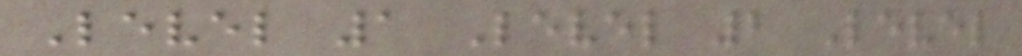Level 1 Level 2 Level
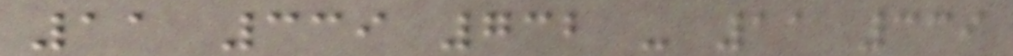11 339 732 - 11 339
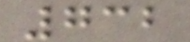732
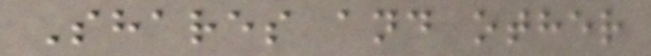Shares and other
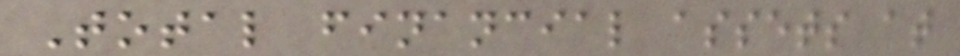Total financial assets at
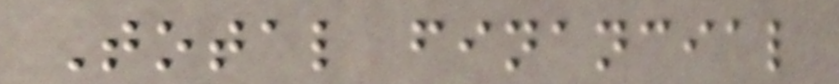Total financial
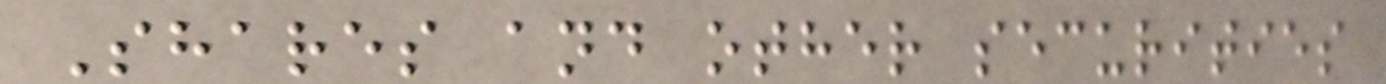Shares and other securities
